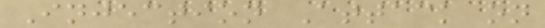Injection Attack on
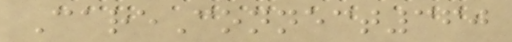CareConnect360
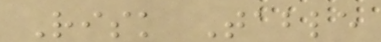Risk Table
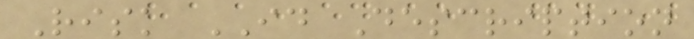Risk ID Description
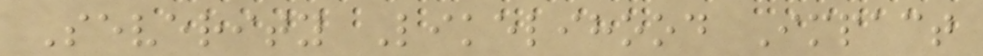Severity Likelihood Impact
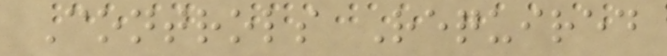Controls Required
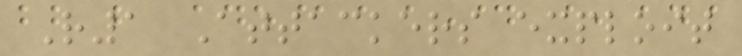R1 Attackers exploit
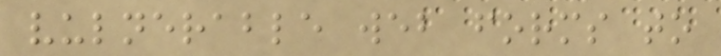vulnerable web forms to
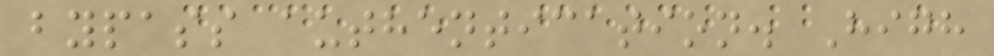bypass authentication. High
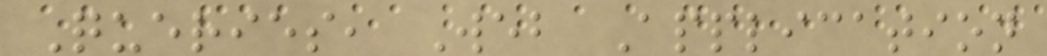Queries, Web Application
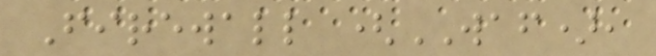Firewall (WAF),
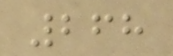268
